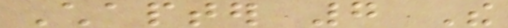Chapter 7 The
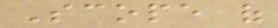Scope of
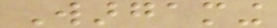Wargaming
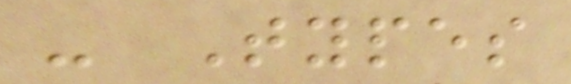- Types
